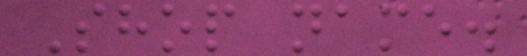Shop name.
